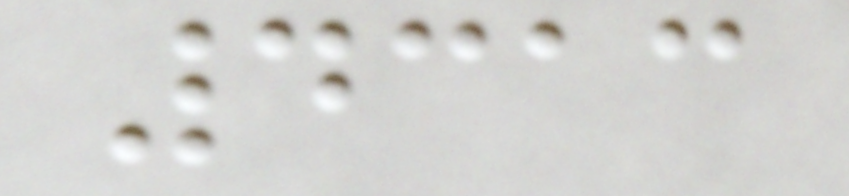4313
